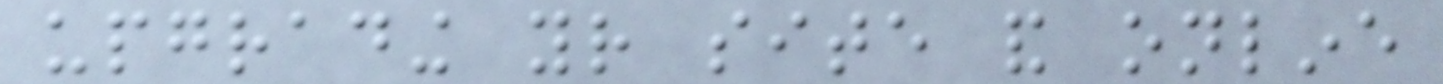upgrading your site and online
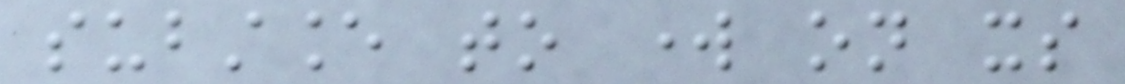substance to work on its
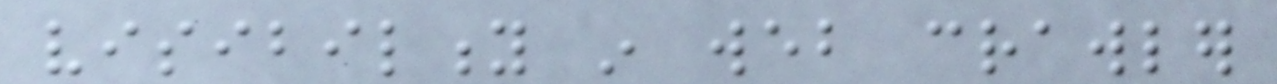visibility in web crawler
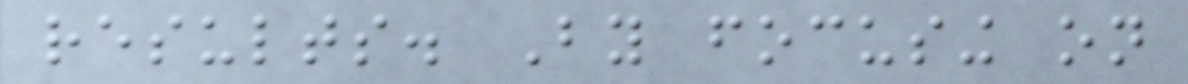results. By focusing on
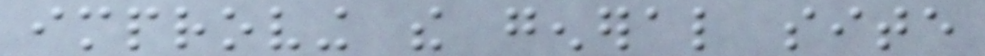improving the general site
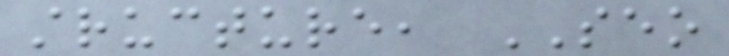structure, SEO
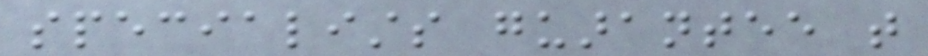specialists guarantee that
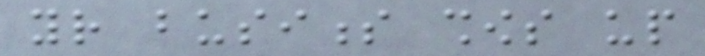your business shows up
